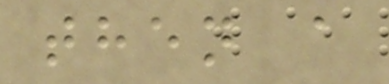then a
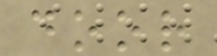door
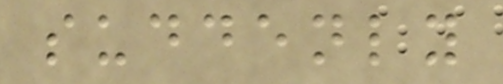suddenly
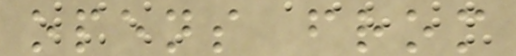opens from
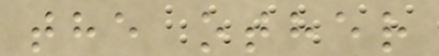the other
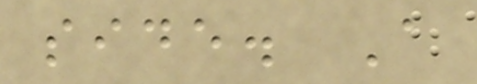side. A
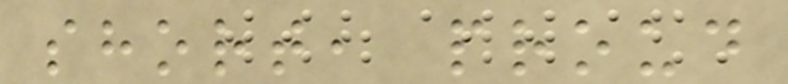short, proud
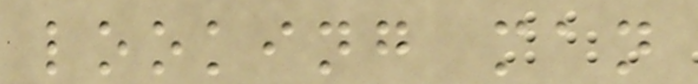looking man
